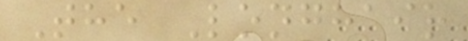The Longhair
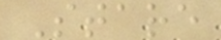Stare
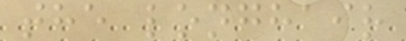the longhair
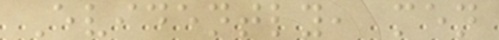Evidently, men
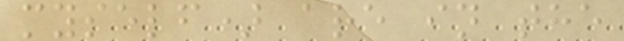myself) are in the
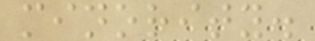minority.
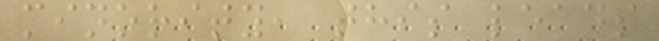minority, this leads
